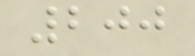200
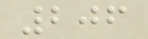206
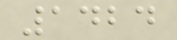1424
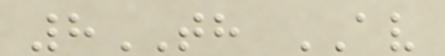8TH AV
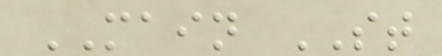MAIN ST
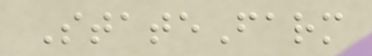StateFarm
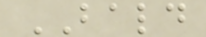BALD
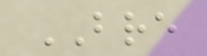BRE
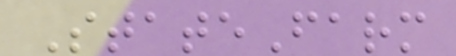StateFarm
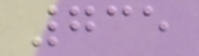735
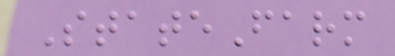StateFarm
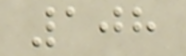108
